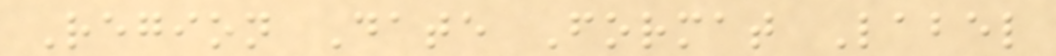Region Date Format Label
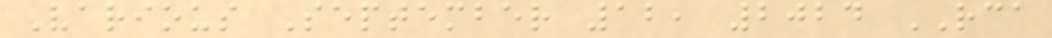Various September 12, 2024 RCA
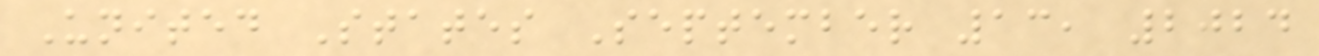United States September 13, 2024
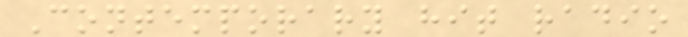Contemporary hit radio
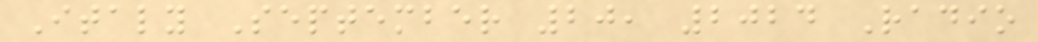Italy September 20, 2024 Radio
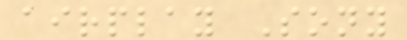airplay Sony
